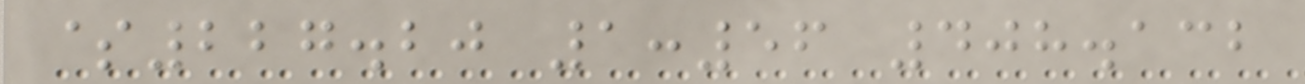$227.20 1:56 408.132
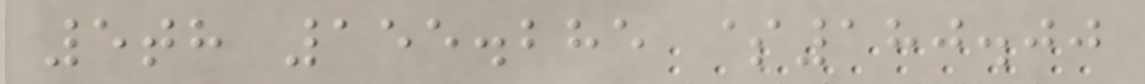5th 155.285 $180.00
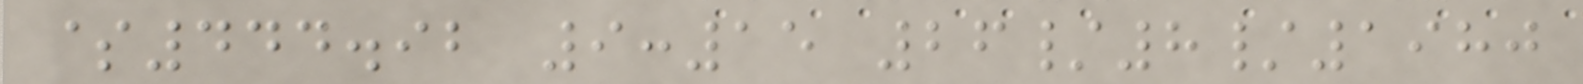$444.92 9:15 26/8/1980
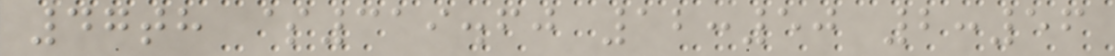47th $319.60 12:50 2:56
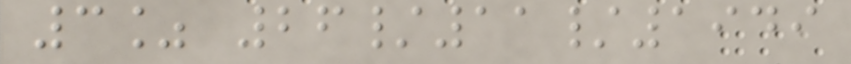3% 26/11/1949
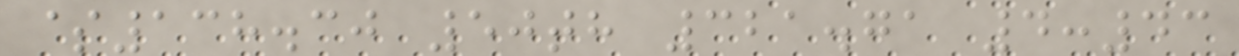$138.30 50th 321.71 4:43
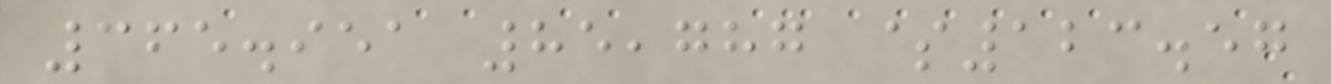365.951 85,787 $123.57
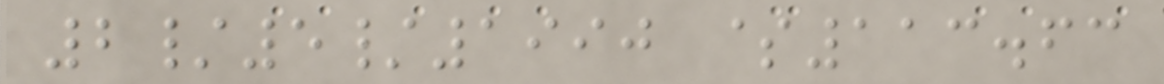2/5/1990 $113.63
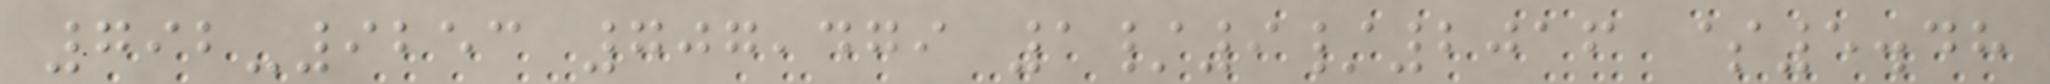792-9253 707,479 1/9/2016 $5.48
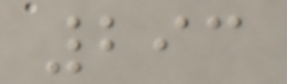293
